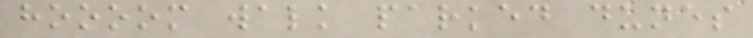hoooom walk parked dunes
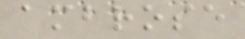ambrose
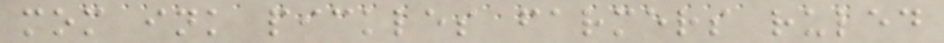mom ink pickles farmers ruled
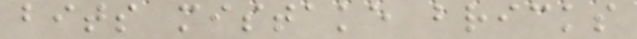bits mistake bricks
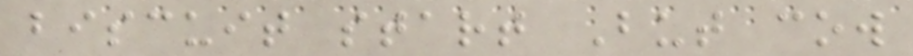biscuit start But cow
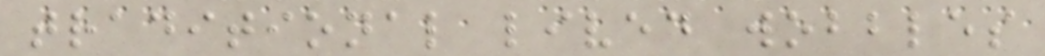traditional lived wobbles
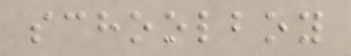schoolboy
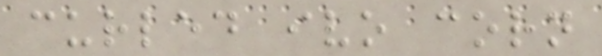curled ivo corn
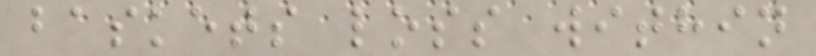baskets loss within
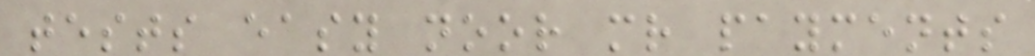tests easy noor mr payments
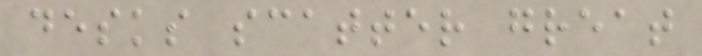desks scatter great
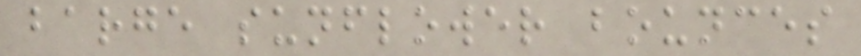barge sunflower bounces
